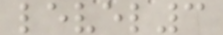level3
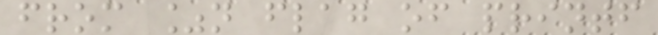from %n flag of printf
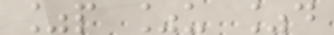%p %u %d
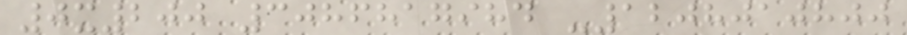0x200 3086817984 -1208010800
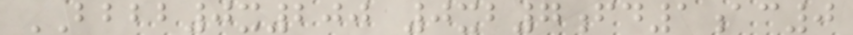BBBB0x200 0xb7fd1ac0
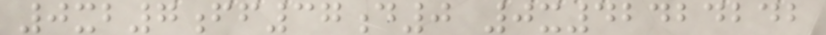0xb7ff37d0 0x42424242
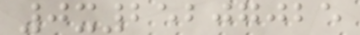0x25207025
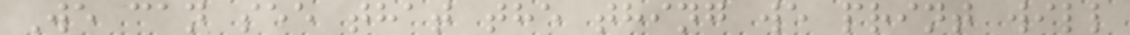We can see that the thing we print will
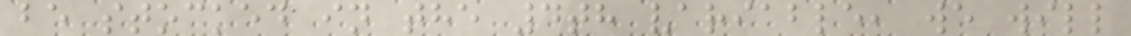be stocked in the 4th variable, we will
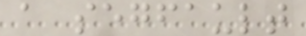a segfault
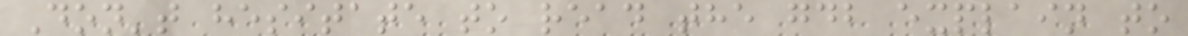Don't hesitate to read the gdb explain to
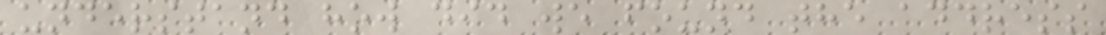understand how did we found the address
